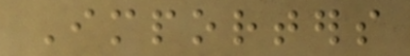Importers
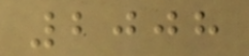2008
